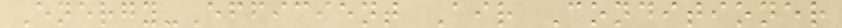Energy-Efficient Air Conditioner
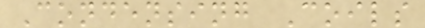Condensing Coils
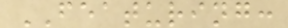FEATURING:
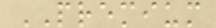PREMIUM
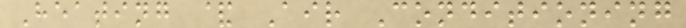Heating & Air Conditioning
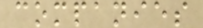companies
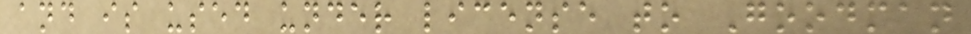and is used under license to Goodman
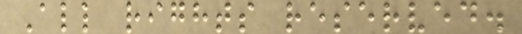All rights reserved.
